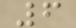6
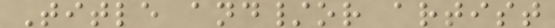Title and/or artist
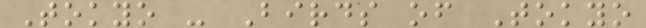Tokyo - Birds of Tokyo
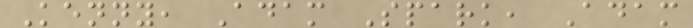Kenny, Adam Spark, Adam
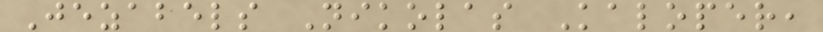Jezabels Nikolas Kaloper,
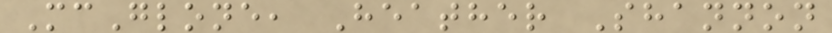McGlone, Heather Shannon
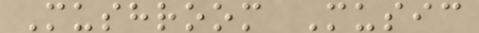Mushroom Music
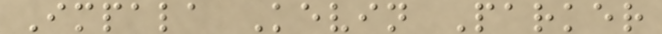Impala Kevin Parker
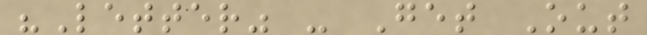"Letter" - Get Out
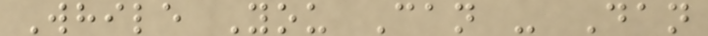While You Can - Dan
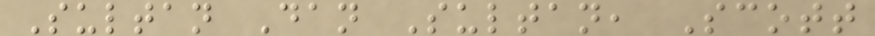Sultan Dan Sultan, Scott
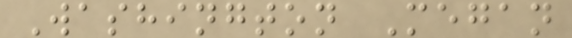Washington Megan
